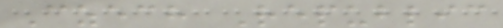Czech Republic
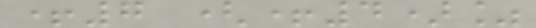+7 (+4)%
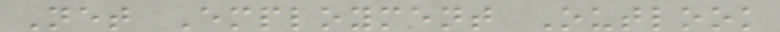Net Employment Outlook
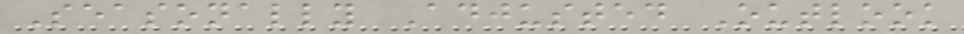Seasonally Adjusted Outlook
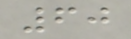60
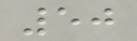50
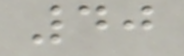40
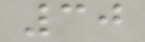30
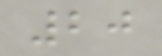20
